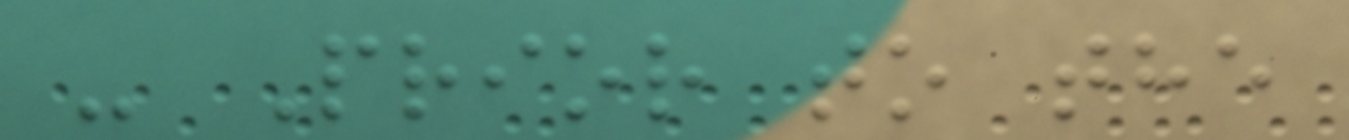- Prior to the
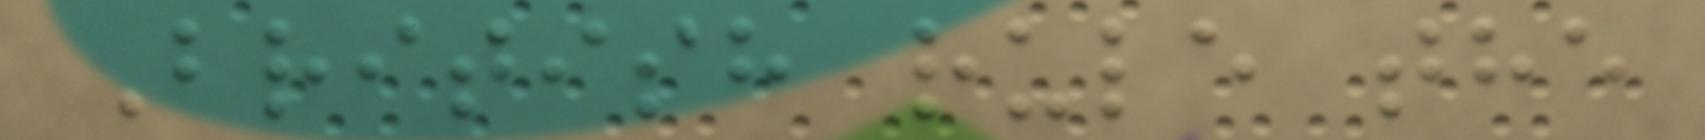British rule the
